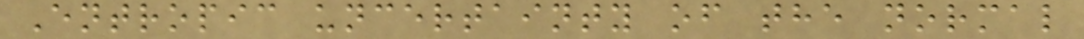Entropic uncertainty of the normal
